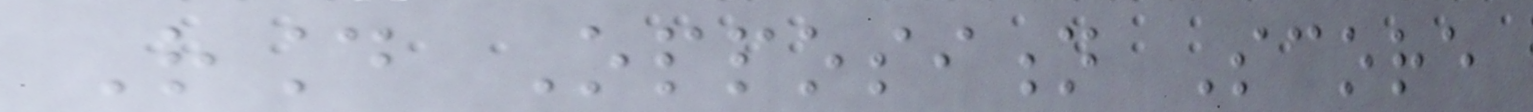Round Opposition Score
